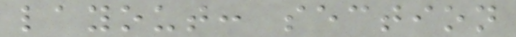layout: section
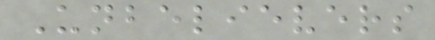Unbelievers
